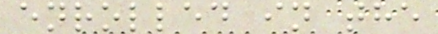enrolled in the
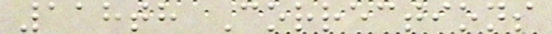118th Corrections
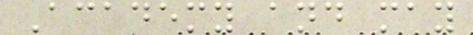Academy and may
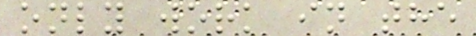only work in the
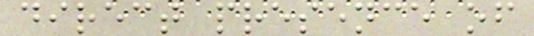direct presence of
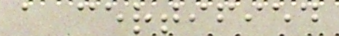a certified
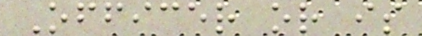Officer or is
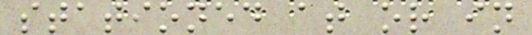stationed at or in
